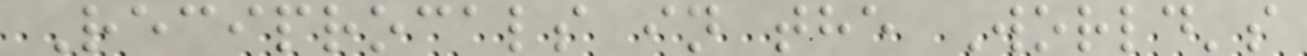Reciprocals in the World's
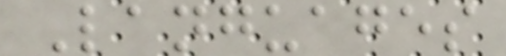Languages
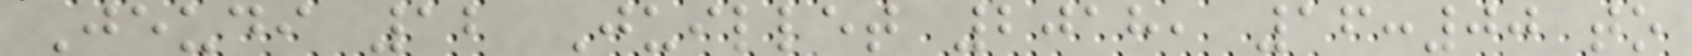Jeudi 12 Juillet 2018, 16:00 to
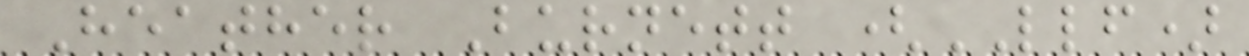Heather Burnett (LLF)
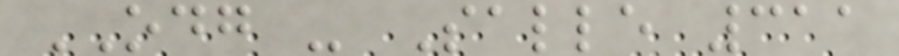ODG - Salle 311
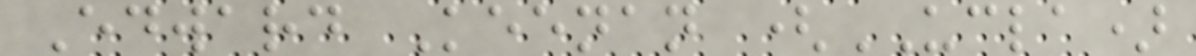Edward Keenan (UCLA)
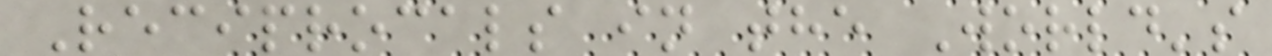Reciprocals in the World's
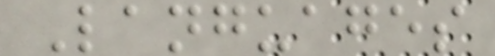Languages
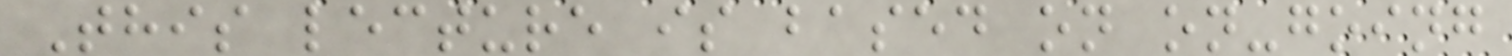This lecture is based on on-going
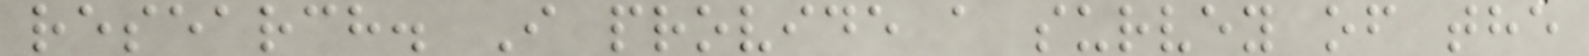research. I provide a survey of the
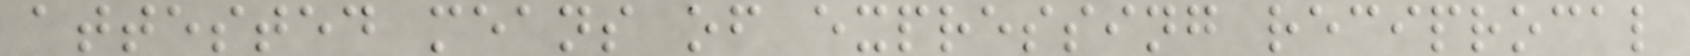attested means of expressing reciprocal
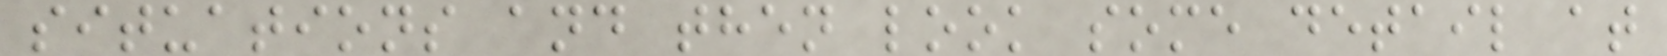situations and then look some detail at
